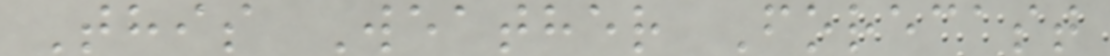This Weather Forecast
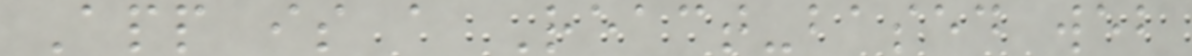App is a React-based web
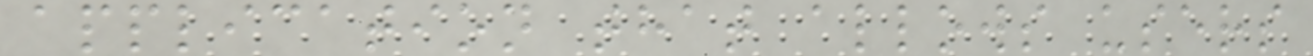application that allows users
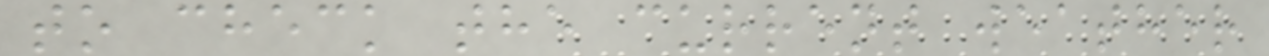to check the current weather
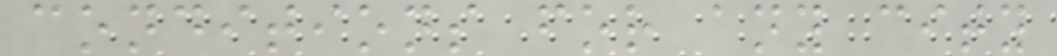conditions for any city
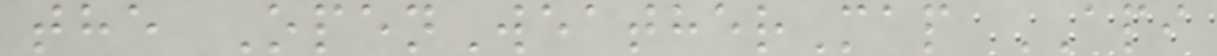the OpenWeatherMap API
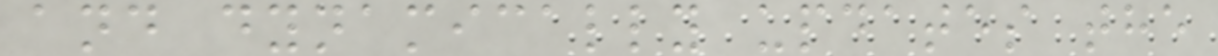and dynamically updates the
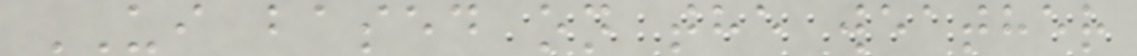UI based on the weather
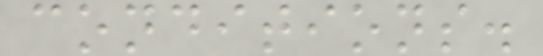conditions.
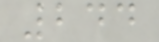244
